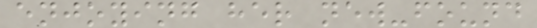enjoying her new-found
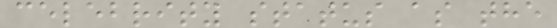celebrity status as the
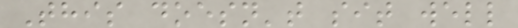This doesn't sit well
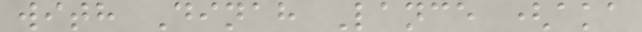with Dinah Lance (aka
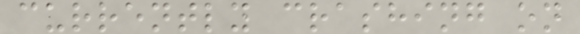currently crashing on
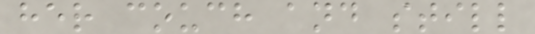her couch and still
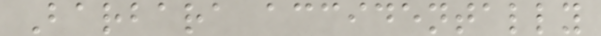Barbara accidentally
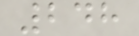248
